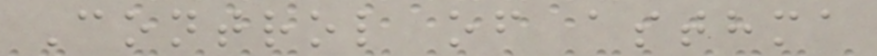Control of asthma
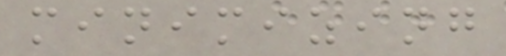minimizing
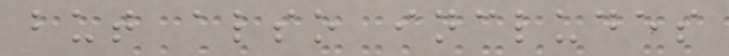but also includes
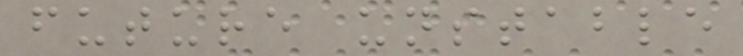future unstable
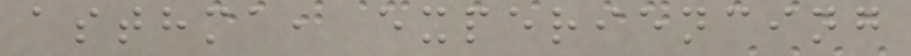asthma, experiencing
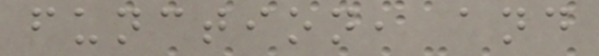function, and
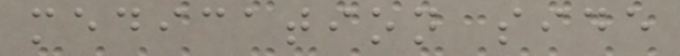medication side
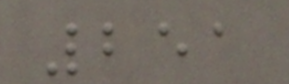251
